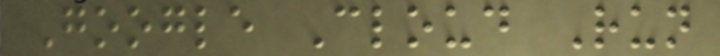Google Cloud Run
